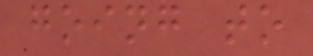going to
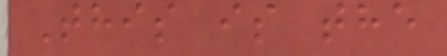This is the
